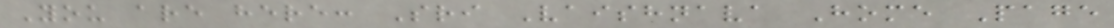You are here: Sri Vaishnava Home Page
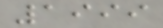1999
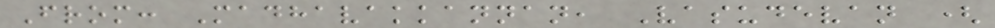From: Madhavakkannan, Vasudevan (
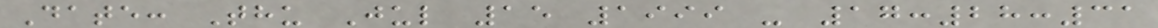Date: Thu Jul 15 1999 - 17:28:31
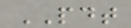PDT
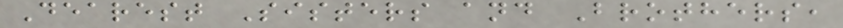Dearest Sisters and Brothers,
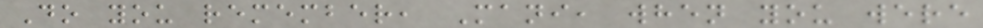Do you remember, Mani, when you were
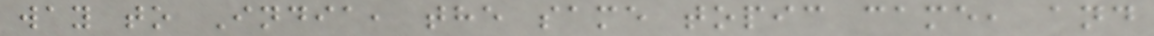way to India, the same topic came, and
